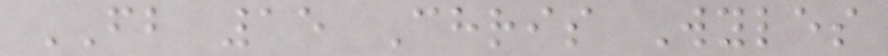FB 15 Chris Wyles
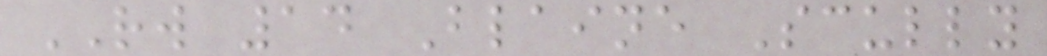RW 14 Blaine Scully
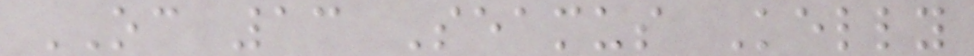OC 13 Seamus Kelly
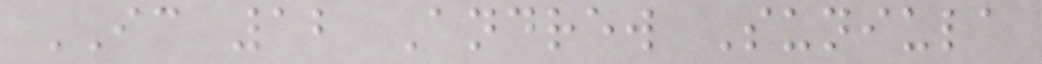IC 12 Andrew Suniula
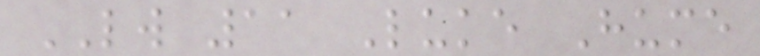LW 11 Luke Hume
